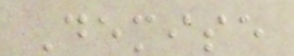Demise
